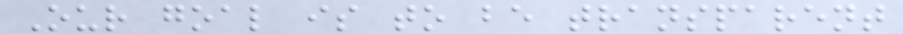Our goal is to be transparent
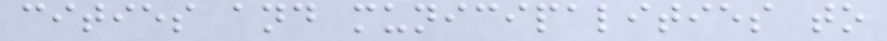cities and municipalities to
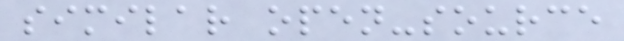similar open-source
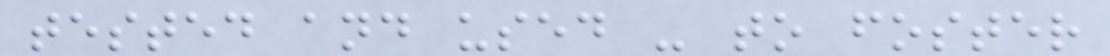tested and used - to foster
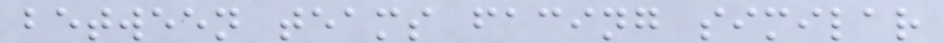between teams facing similar
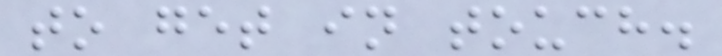to get in touch.
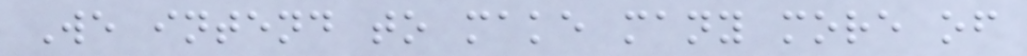We intend to make many more of
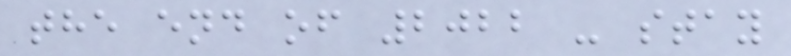the end of 2022 - stay
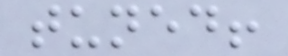tuned!
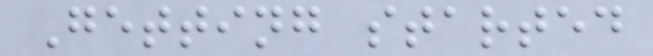Getting started
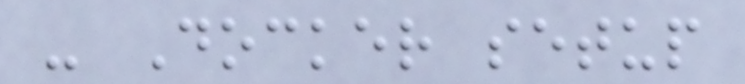- Docker setup
